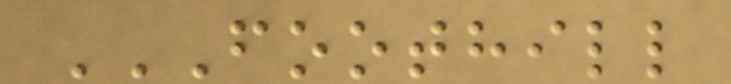FOOTHILL
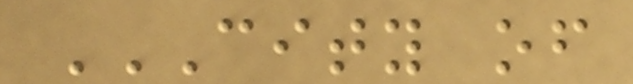CITY OF
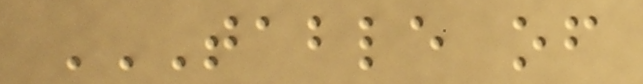TABLE OF
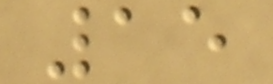15
